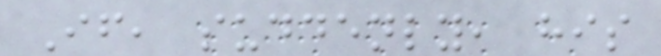If, suddenly, his
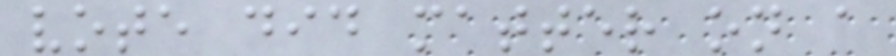vote did matter on a
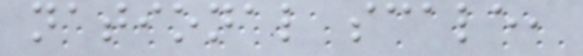national scale,
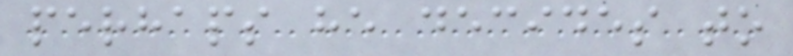perhaps he decides to
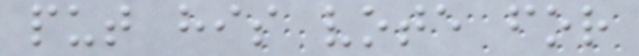put his vote for
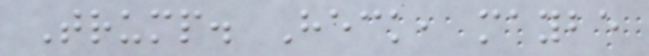Trump. Heck, maybe
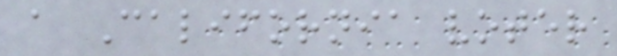a California voter
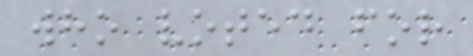who voted for
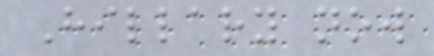Hillary now
